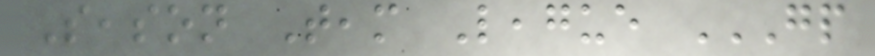Season Team League GP
